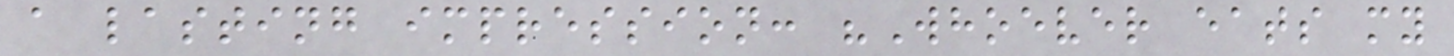a lasting impression: "Whoever eats my
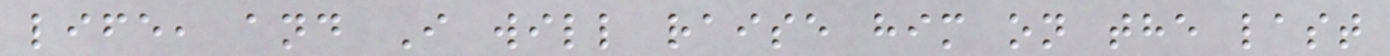life, and I will raise him on the last
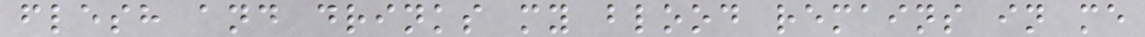flesh and drinks my blood remains in me
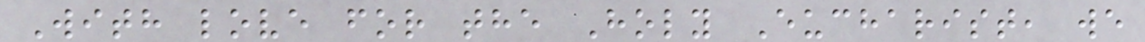With love for the Holy Eucharist, we
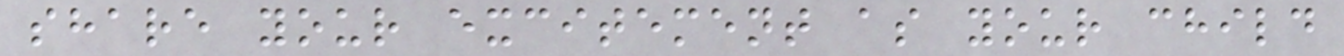share your excitement as your child
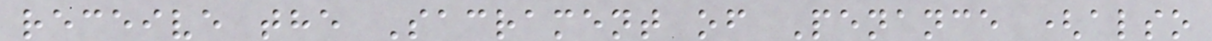receive the Sacrament of Penance (also
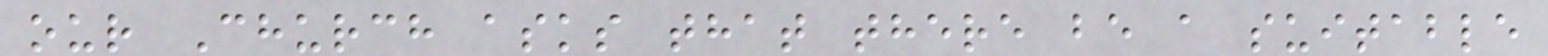our Church asks that there be a suitable
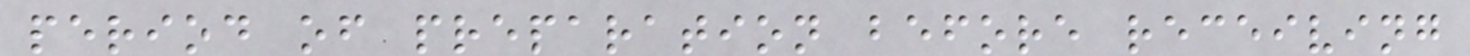period of preparation before receiving
